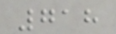718
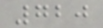720
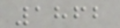1862
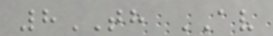8TH AV
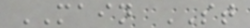MAIN ST
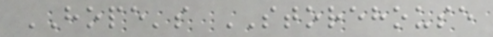HOPE's STOREHOUSE
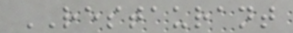RESTAURANT
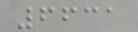6631
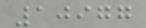10977
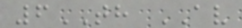6TH AV
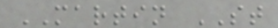MARTIN ST
